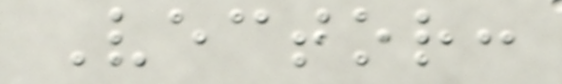Vector:
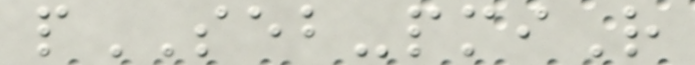pSEB-pmiR
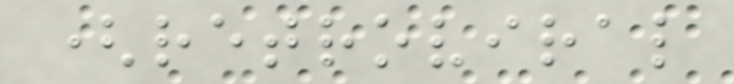(retroviral
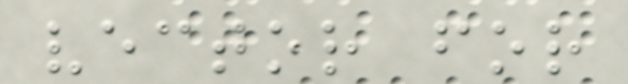vector for
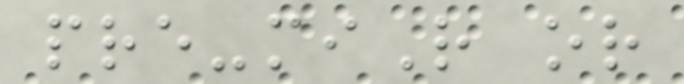pre-miR or
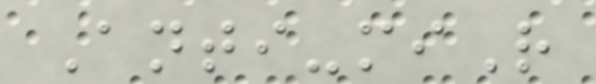Anti-miR
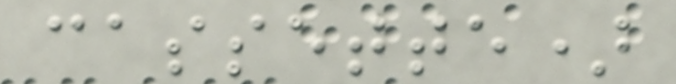cassette)
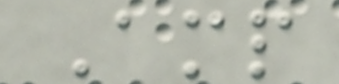Amp
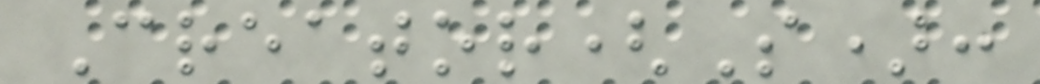Creator(S):
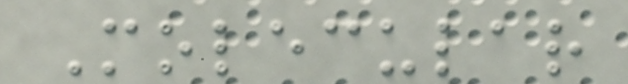Molecular
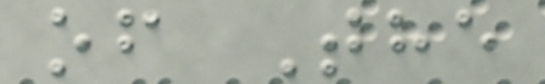of The
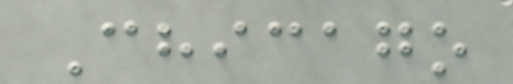Chicago
